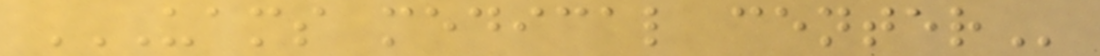UAMS MEDICAL CENTER
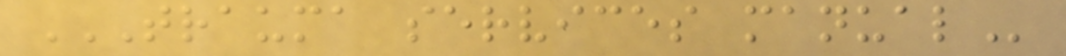TRAUMA SERVICES MANUAL
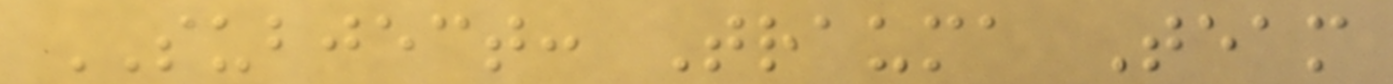SUBJECT: Trauma Team
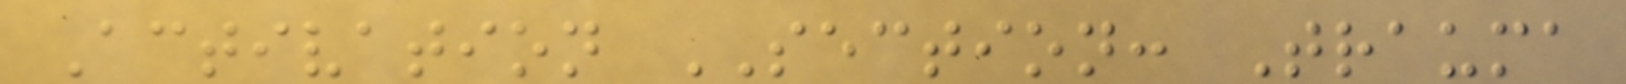Activation SECTION: Trauma
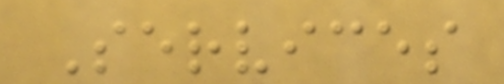Services
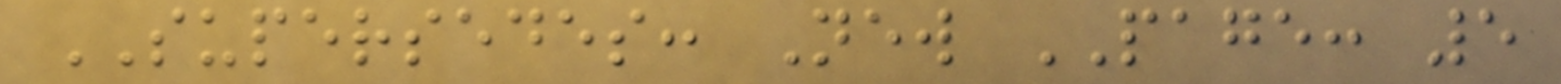SUPERSEDES: New PAGE: 5
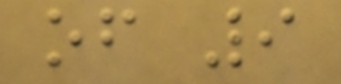of 9
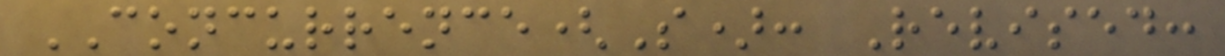CONCURRENCE(S): Revised:
